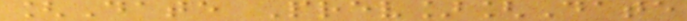[Date Prev][Date
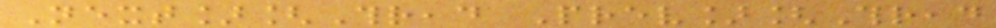Next][Thread Prev][Thread
